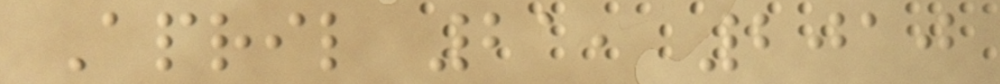April 21, 2010
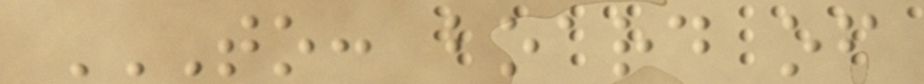TO: BOARD OF
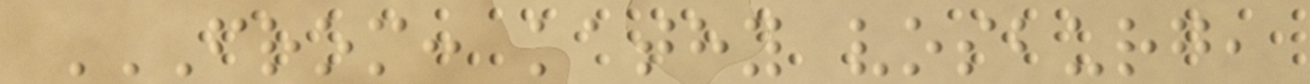FROM: KATHY VOSBURG,
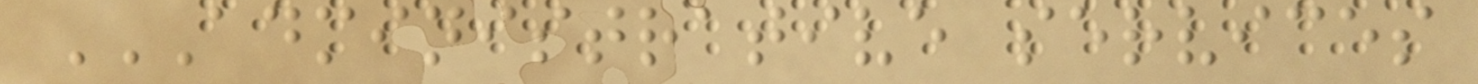ADMINISTRATIVE SERVICES
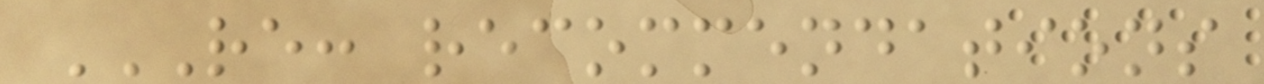RE: RECOMMENDATIONS
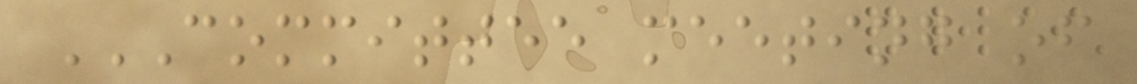COMMITTEE MEETING OF
